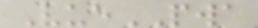VuePWA
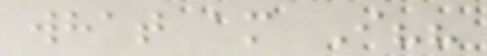what am I??
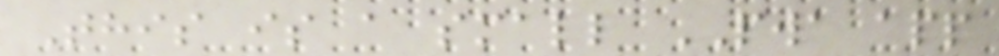This is a small PWA app
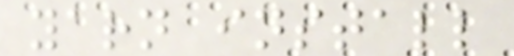yarn install
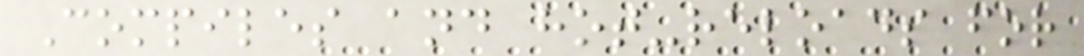Compiles and hot-reloads for
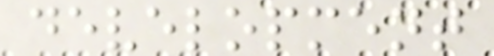development
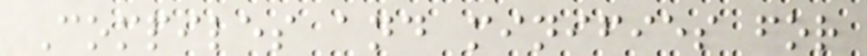Compiles and minifies for
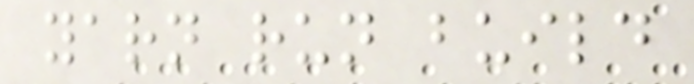yarn run build
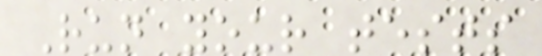Run your tests
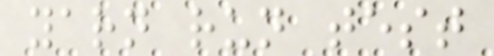yarn run test
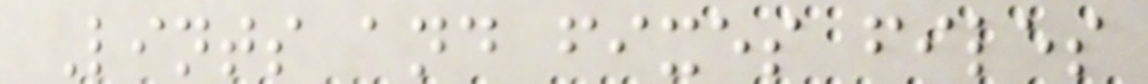Lints and fixes files
